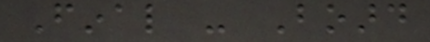Final - Board
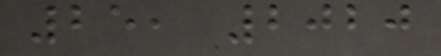25, 2020
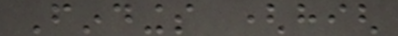Findings (high
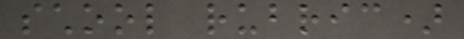school rubric)
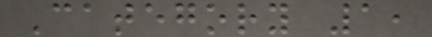Category 1,
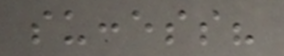success?
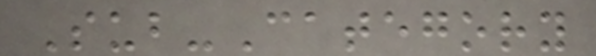Sub-Category
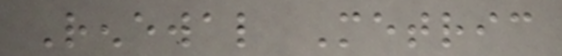Renewal Metric
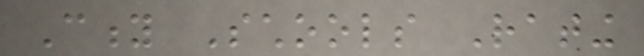City Schools Rating
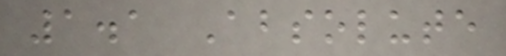1.1 Absolute
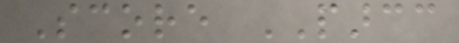Score PARCC
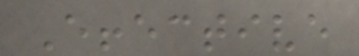Effective
